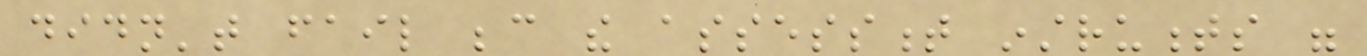didn't fail because the assessment instruments were
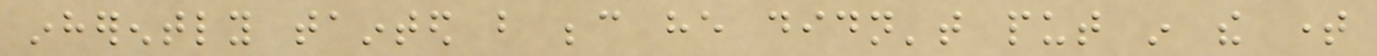inherently tainted but because he didn't put in the time
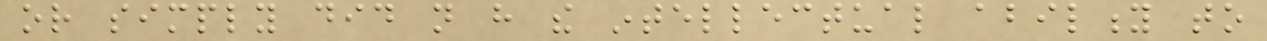or simply did not have the intellectual ability to
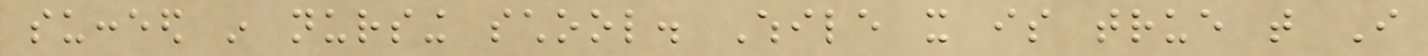succeed in nursing school. While it is true that I
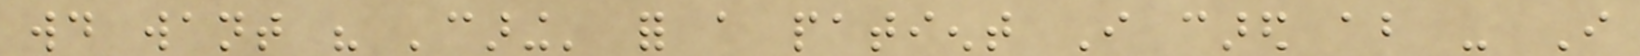would want his 'caring' for a patient I cared about - I
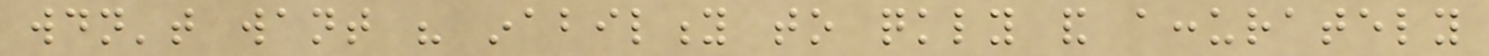wouldn't want his inability to quickly and accurately
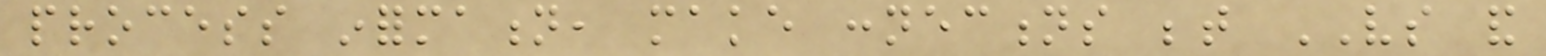process information, make connections between VS and
